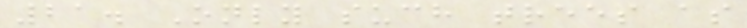21. Only such trees as
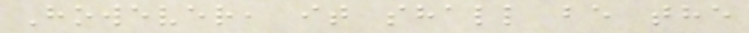However, it shall be the
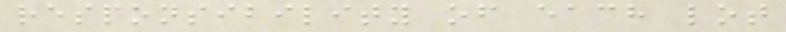responsibility of each lot
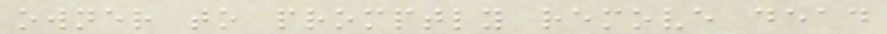owner to promptly remove dead
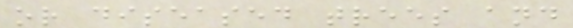or diseased trees and
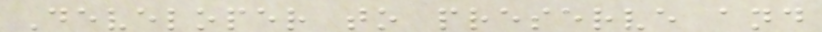Developer to preserve and
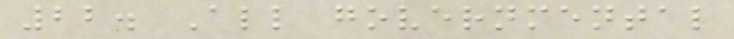22. All governmental
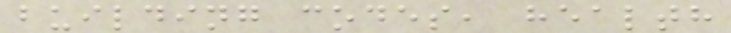building codes, health
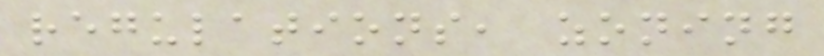regulations, zoning
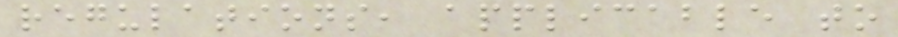regulations, applicable to
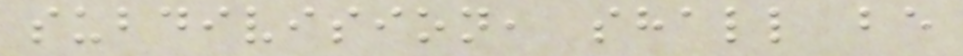subdivision, shall be
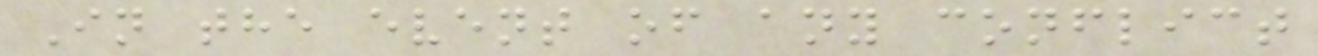In the event of any conflict
